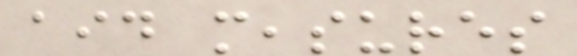aid measures
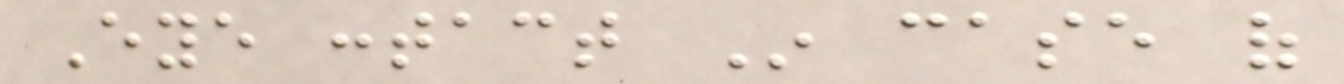Eye contact In case of
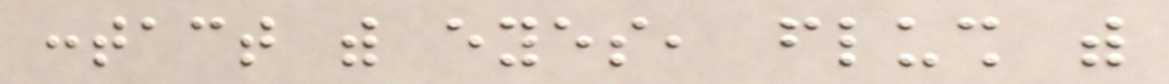contact with eyes, flush with
